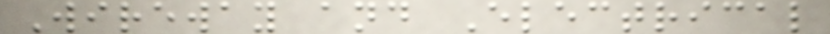Wireway and Electrical
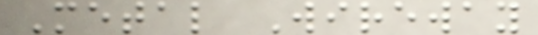Metal Wireway
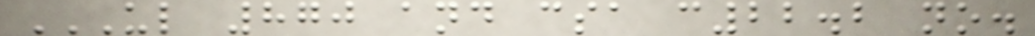UL 870 AND CSA C22.2 NO.
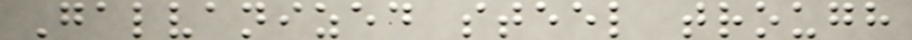Galvanized steel trough
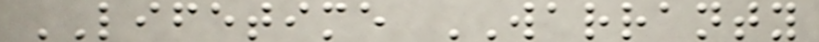LIFETIME WARRANTY
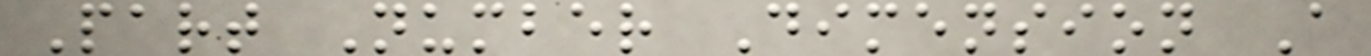Part Number Dimension A
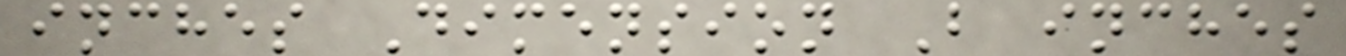inches Dimension B inches
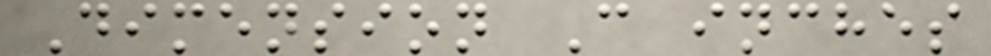Dimension C inches
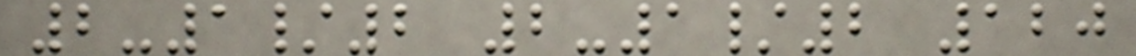2-1/2 2-1/2 120
